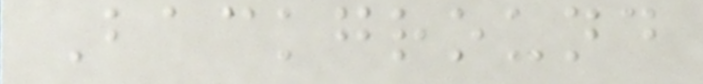Background
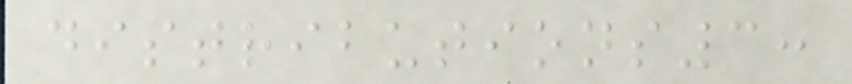distributions3:
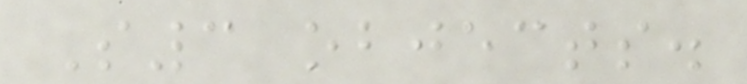S3 objects.
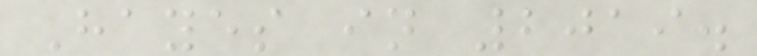Hayes in 2019.
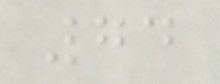74
